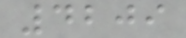4209
